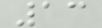13
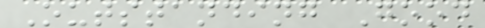Outstanding Good
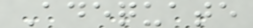Adequate
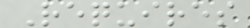Requires
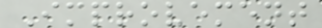Improvement
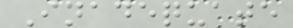Inadequate
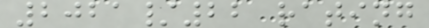2021/22 rating
